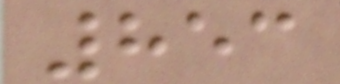853
